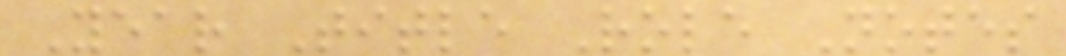Year Title Role Notes
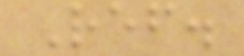Ref.
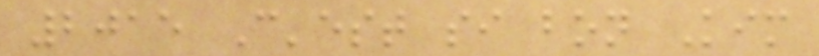2015 C'est si bon Kim
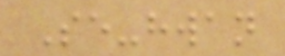Se-hwan
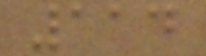114
